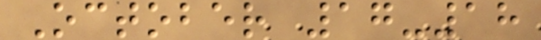October 17-18
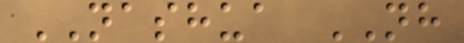NASHUA NH
